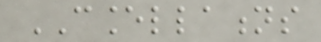CANCELLATIONS
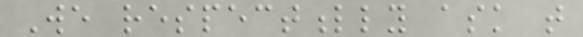We respectfully ask that
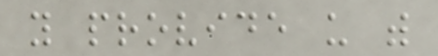you provide us with
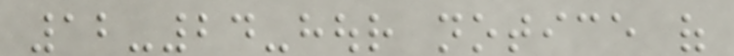12-24-hour notice of
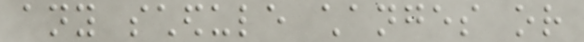any schedule changes or
